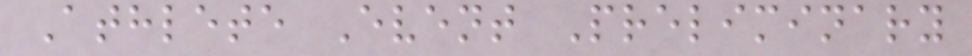Athlete Event Preliminary
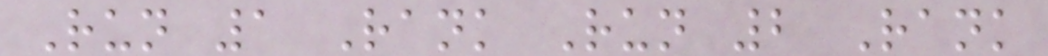Run 1 Rank Run 2 Rank
